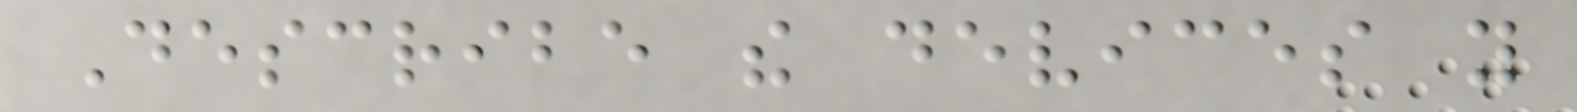Describe the devices you
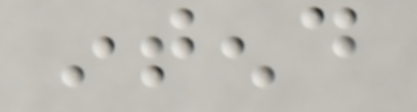intend
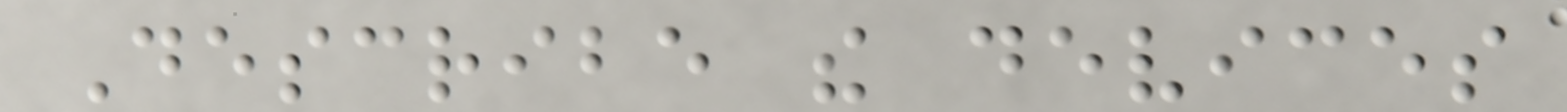Describe the devices
